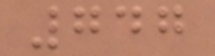747
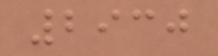2930
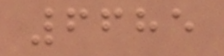6685
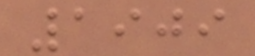1909
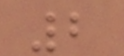2
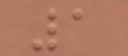1
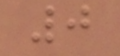0
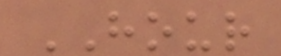HOUR
